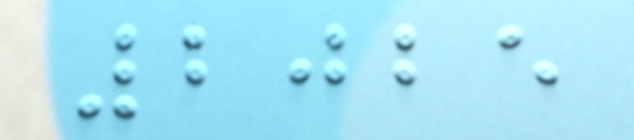2025
